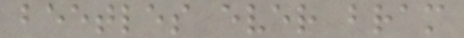beetles ever bram
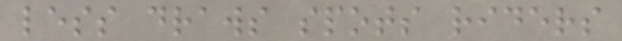less draws spots riders
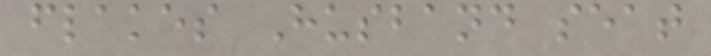flakes Husband seat
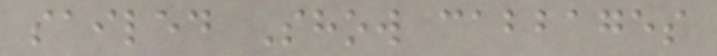sailed Show cabbages
